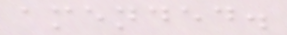amended.
